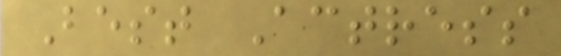Best Actress
